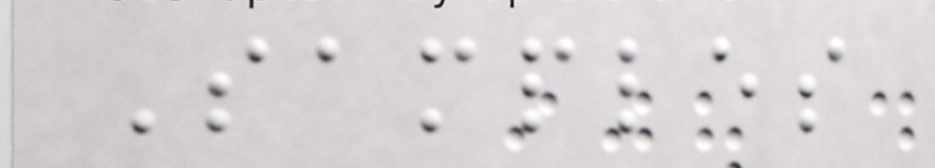Samples
